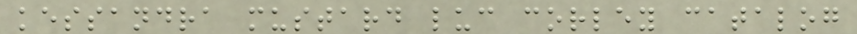kessandra mustard luc corley catalog
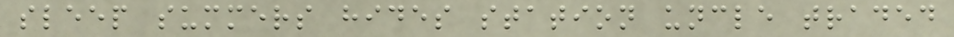sleep summers hides station uncle traded
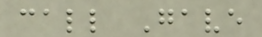call Gave
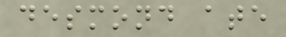desmond ate
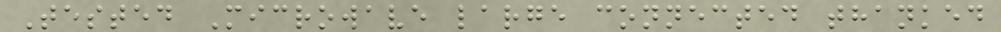Tested Microwave large connected thanked
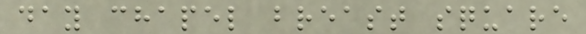day chapel breast square
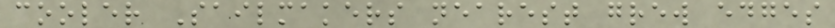cooler Sailmakers nearest grew edges
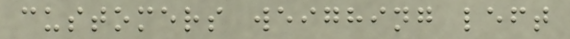customers weighing left
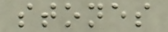stones
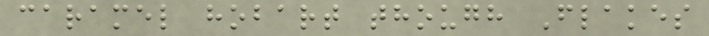caramel hobart though Flakes
